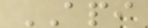API
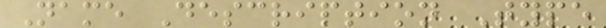Name Description Type
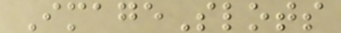ImageSlots
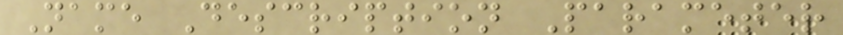Name Description Parameter
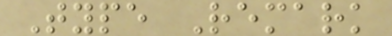Type Remark
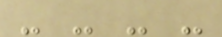- - - -
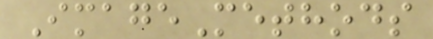ImageMethods
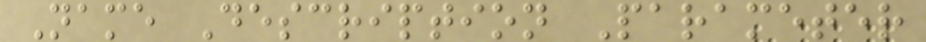Name Description Parameter
